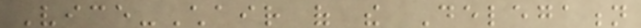Vice-Chair of the Delegation
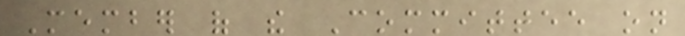Member of the Committee on
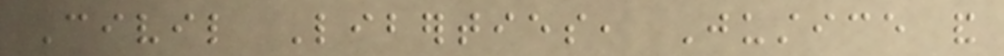Civil Liberties, Justice and
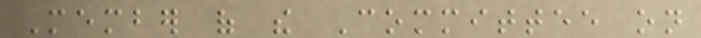Member of the Committee on
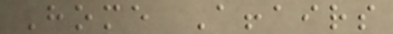Home Affairs
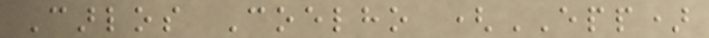Carlos Coelho (EPP)
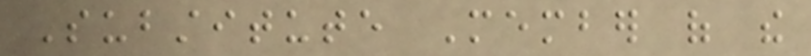Substitute Member of the
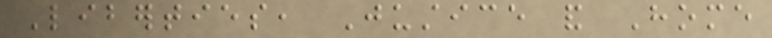Liberties, Justice and Home
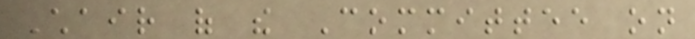Chair of the Committee on
